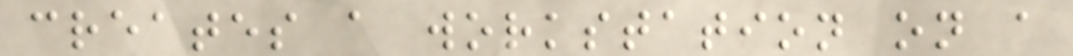creates a workstation on a
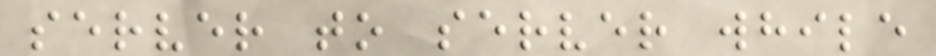server to server while
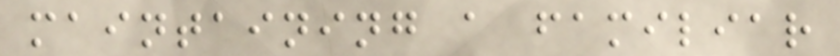maintaining a familiar
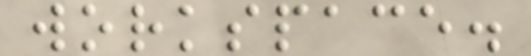workspace.
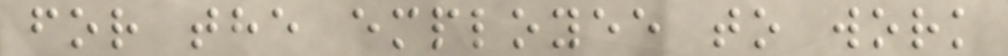for the employee to work
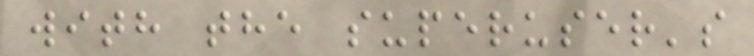with the superuser's
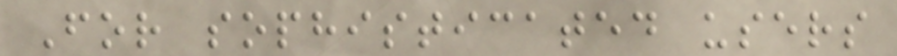For sophisticated users
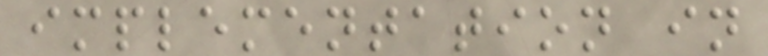implementation in
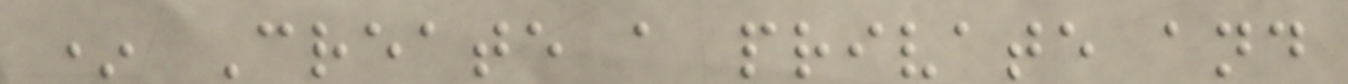* Create a private and
